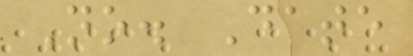No. Date
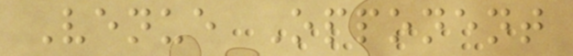Venue Opponent
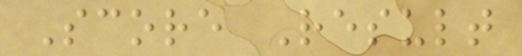Score Result
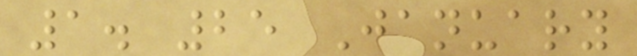1. 25 January
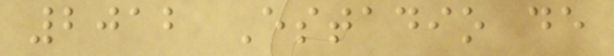2012 Estadio de
